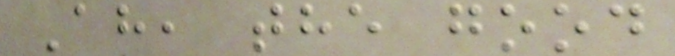Ah, the good
